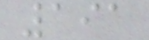191
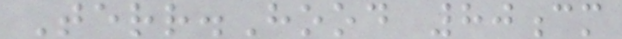Terr.Hood 80cm
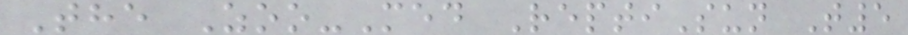The Zoo-Med ReptiSun T5
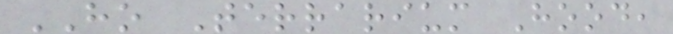HO Terrarium Hood,
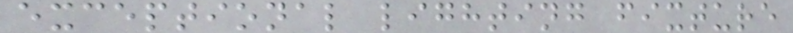exceptional lighting fixture
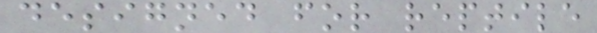designed for reptile
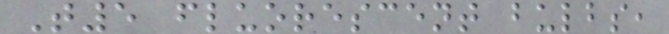T5 fluorescent bulbs,
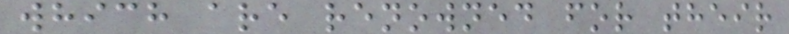which are renowned for their
